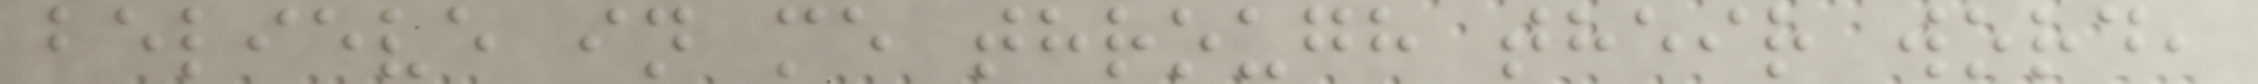believe in me through their word,
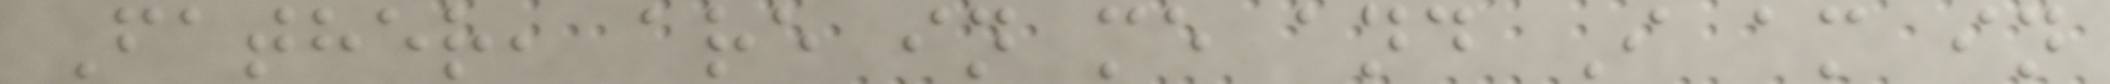Father, are in me and I am in
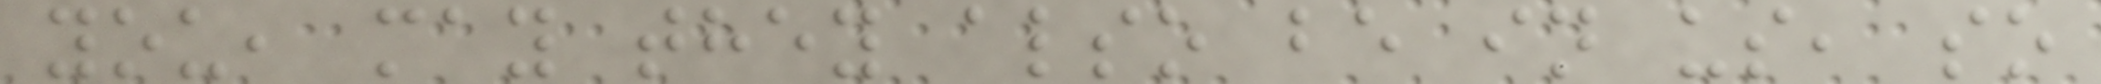you, may they also be in us, so
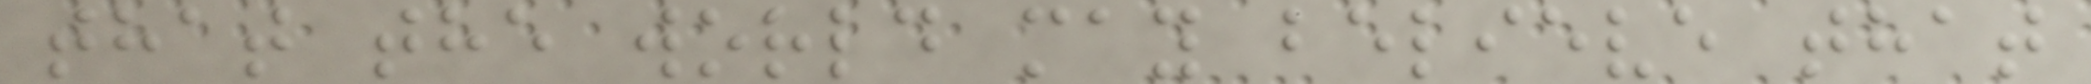that the world may believe that
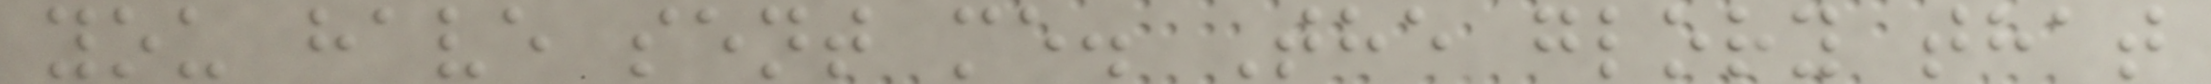you have sent me. The glory that
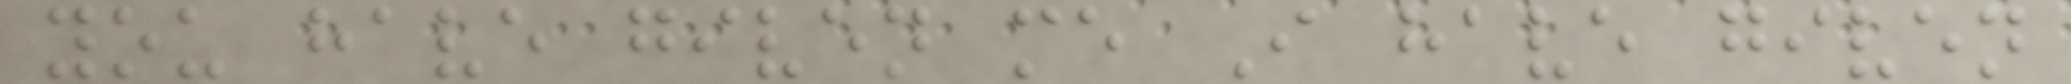you have given me I have given
